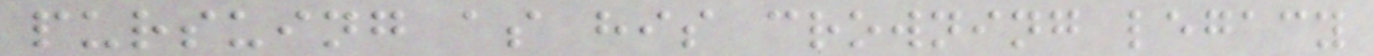pursuing as his crowning legacy
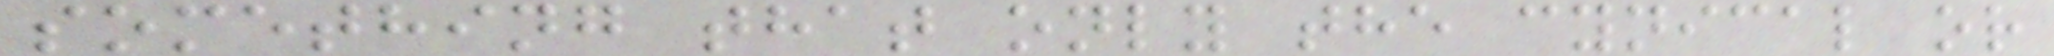something that only the cynical or
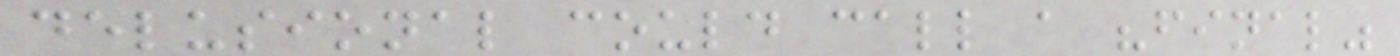delusional could call a "final"
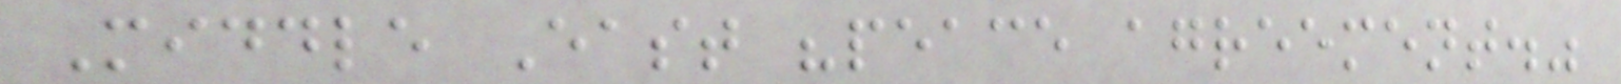Middle East "peace agreement."
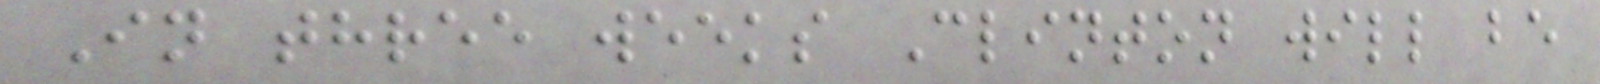In three weeks Clinton will be
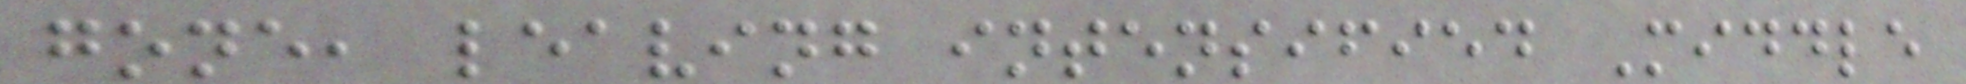gone, leaving intensified Middle
